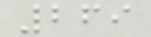269
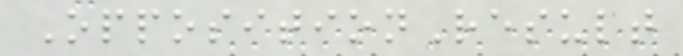OppositionResult
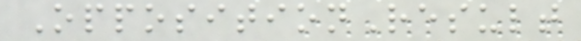OppositionResult
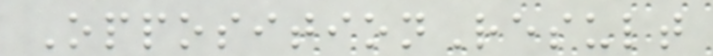OppositionResult
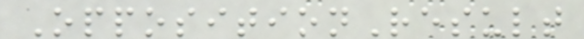OppositionResult
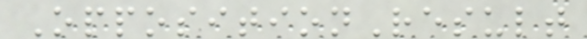OppositionResult
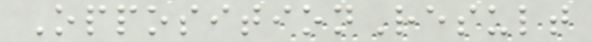OppositionResult
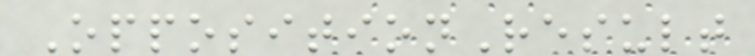OppositionResult
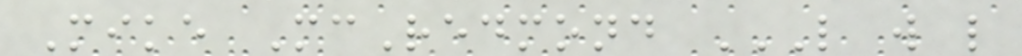Mike McRedmond L W L
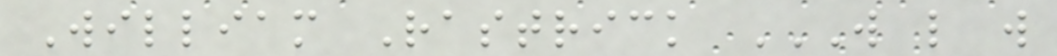William Rastrick W L W
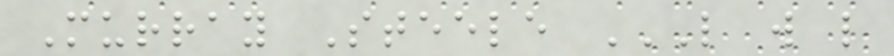Murray Steele L W L
